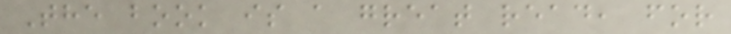The book is a great read, for
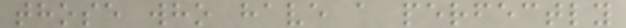those who have a perfectly
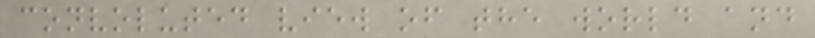convoluted view of the world and
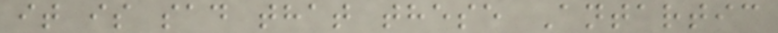it is sad that these Antartic
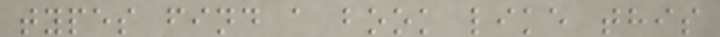types find a book like this
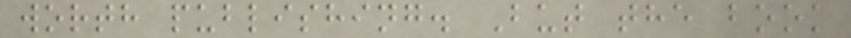worth publishing. But the book
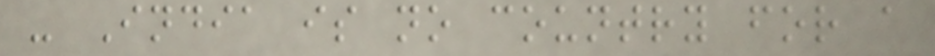- India is no country for a
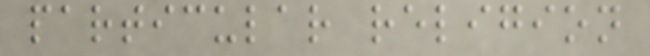particular religion
